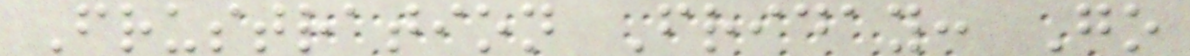Frustration Friday: Go
